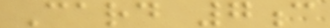Card 7c
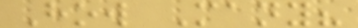How Many?
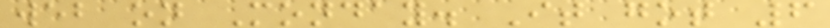web on Monday. It got 6
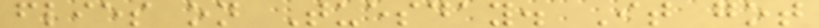flies on Tuesday. It got
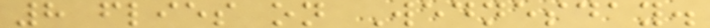8 flies on Wednesday.
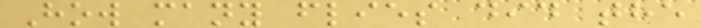How many flies did the
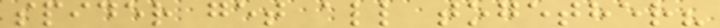spider get all together?
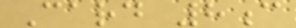Card 8c
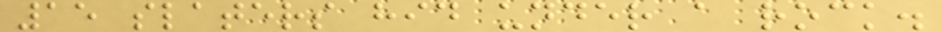15 slaters hid under a rock.
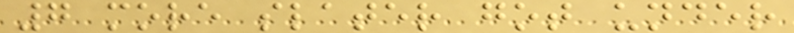7 more slater got under
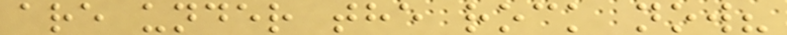are under the rock now?
